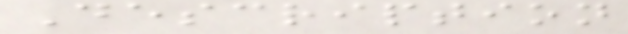Description
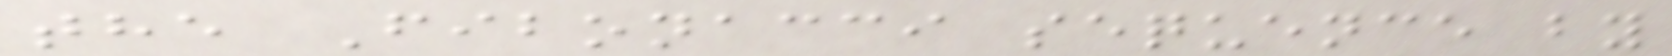the Fibonacci sequence by
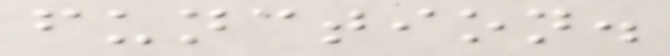function.
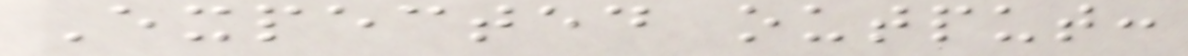Expected output:
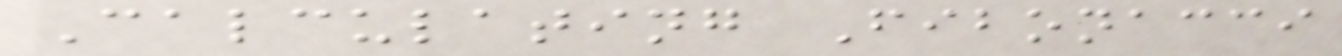Calculating Fibonacci
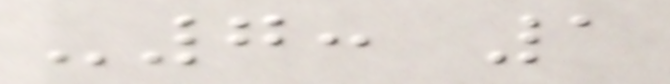-7: 1
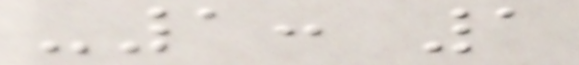-1: 1
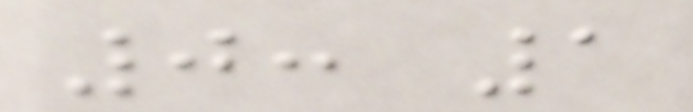0: 1
